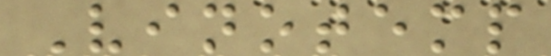Vinotemp
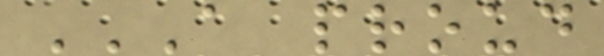A PROUD
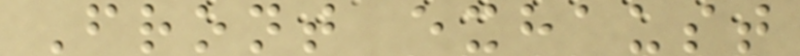Front exhaust
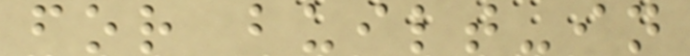for built-in
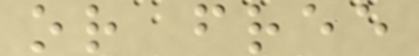or free
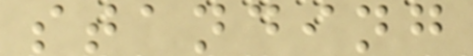standing
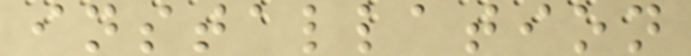installation
